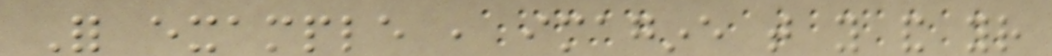For example , imagine that you and your
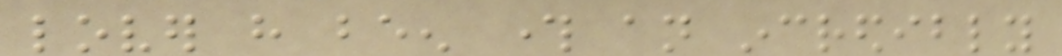lover have been through an incredibly
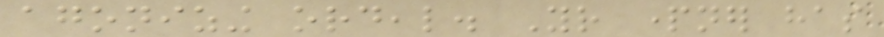agonizing ordeal. Your partner has
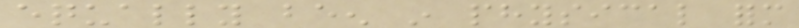equally been in physical form
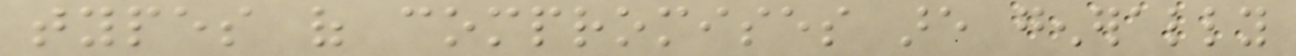types of compromises are generally
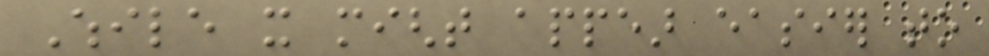While it might appear easier to
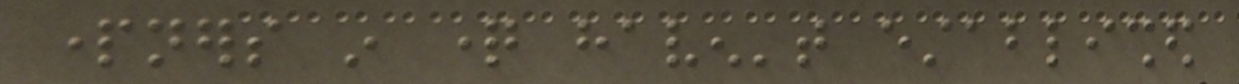partners in question haven't established
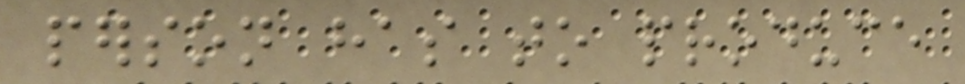person has to produce
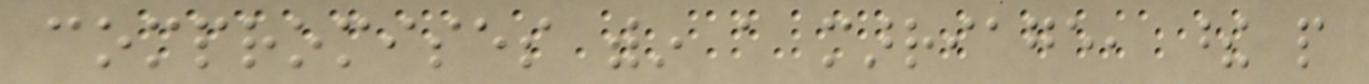compromises within a marriage, these people
